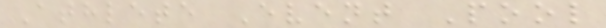Athlete Event Pool
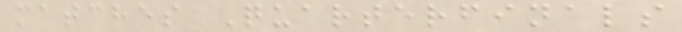matches Quarterfinals
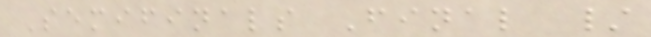Semifinals Final /
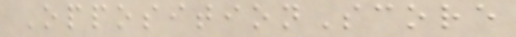OppositionScore
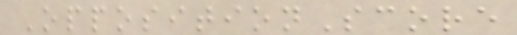OppositionScore
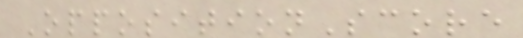OppositionScore
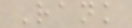Rank
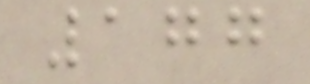177
